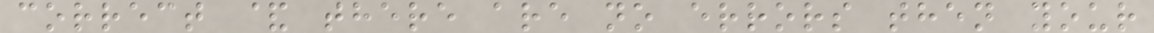correct & there are no errors then your
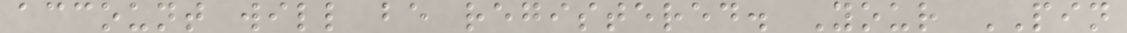account will be registered. Your PIN
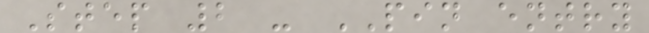Step 2 - PIN entry
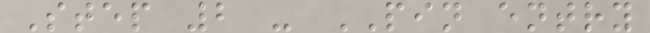Step 2 - PIN entry
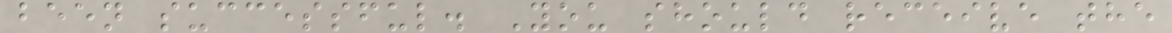been successful. You should receive the
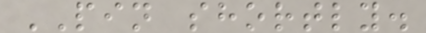PIN shortly.
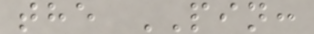the PIN:
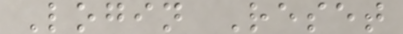Login Reset
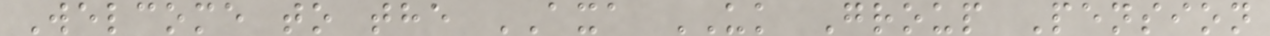Welcome to the AXA UK Group Pension
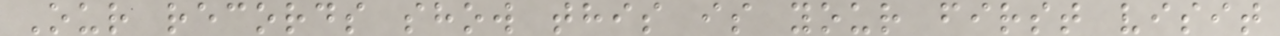Our records show this is your first visit
